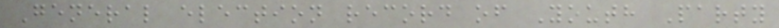General election record of Youth Party
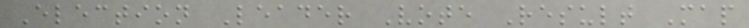Election Leader Vote Result Map
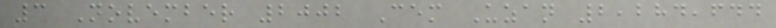3 November 2002 Cem Uzan 2,284,644
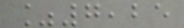%7,25
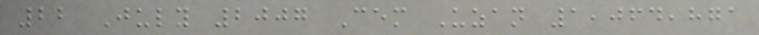22 July 2007 Cem Uzan 1,064,871
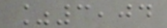%3,04
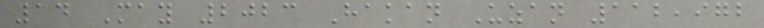14 May 2023 Hakan Uzan 112,972
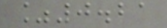%0.21
